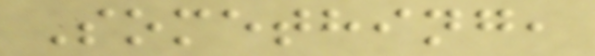Something,
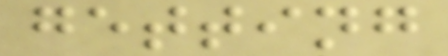getting
